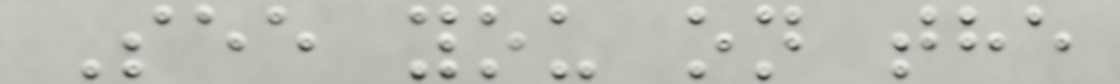See you on the
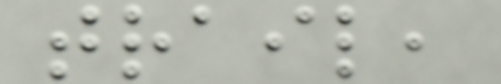trail,
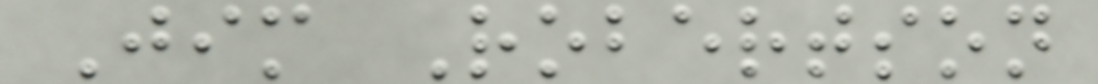Jim Robertson
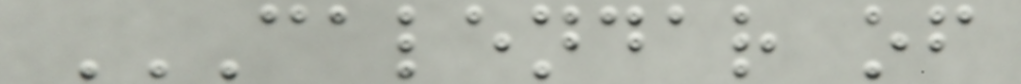CALENDAR OF
